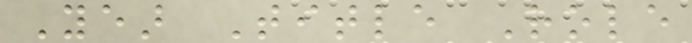Year Title Role
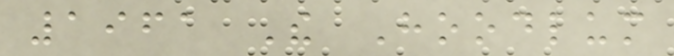1961 The Hoodlum
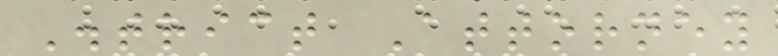District Attorney
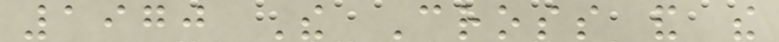1970 The Cross and the
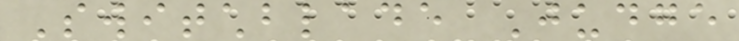Switchblade Judge
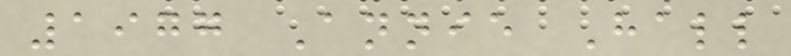1977 Annie Hall
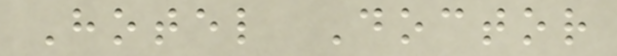Hotel Doctor
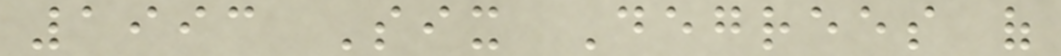1993 Six Degrees of
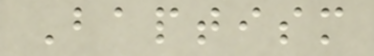Baptism
